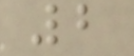2
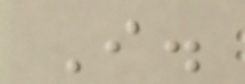I.
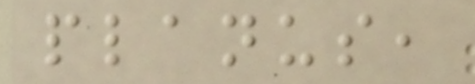planus,
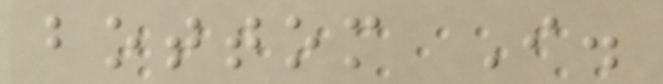bottom I.
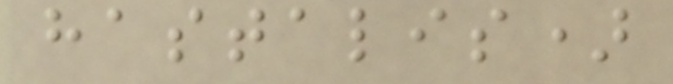hastalis)
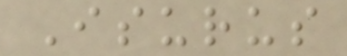Isurus
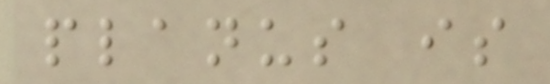planus is
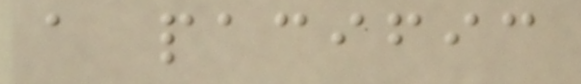a pacific
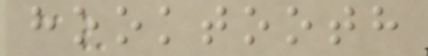hooktooth
